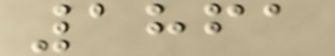1861
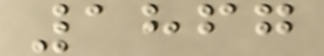1867
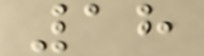18
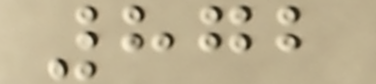872
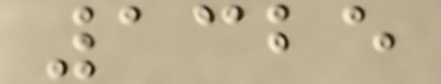1325
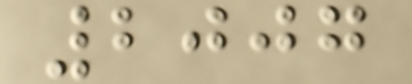2007
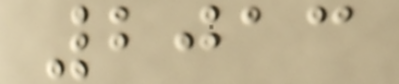2013
